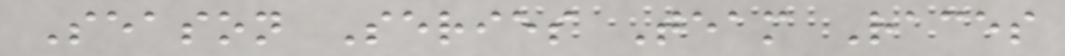Season Series Team Races
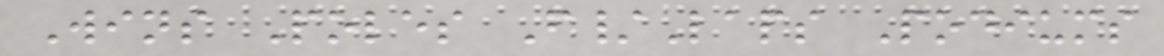Wins Poles F/Laps Podiums
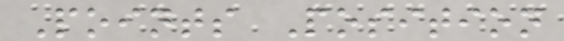Points Position
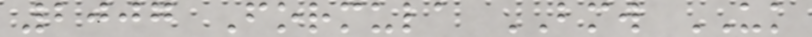2007 Formula BMW UK
